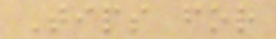Tips for
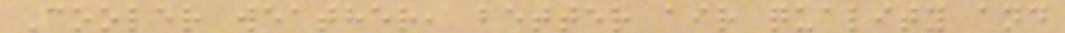Cooler weather, better air quality and
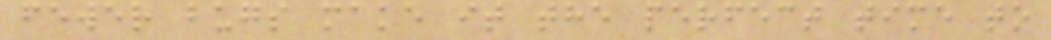fewer bugs make it the perfect time to
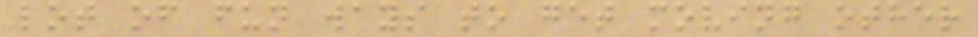lot of fun ways to get moving other
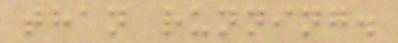than running.
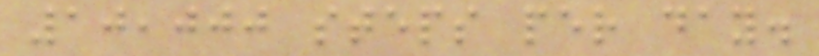10,000 steps per day.
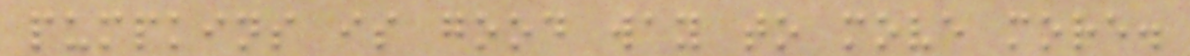pumpkins is good way to move more.
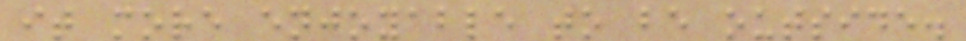it more enjoyable to be outside.
